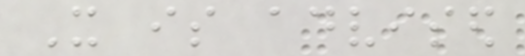It is advised
